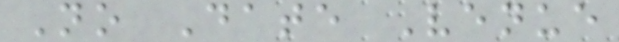No Date Venue
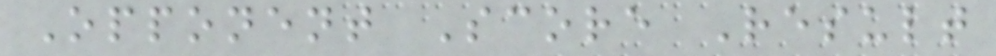Opponent Score Result
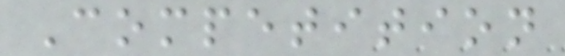Competition
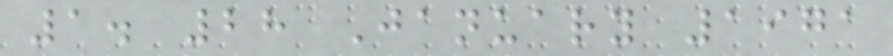1. 28 January 1971
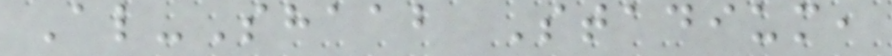Al-Shaab Stadium,
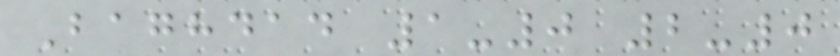Baghdad 1-0 2-0
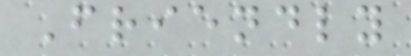Friendly
